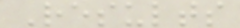Results
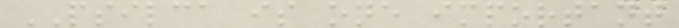PSILCA is one important
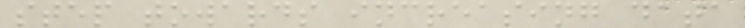step towards increasing data
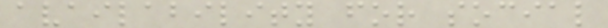availability for social
